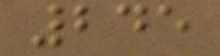245
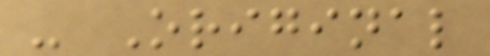- Original
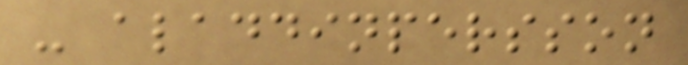- aladdinpersson
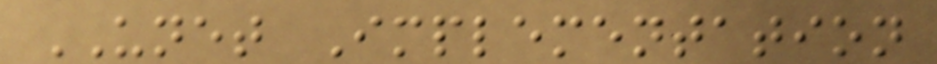UNET Implementation
